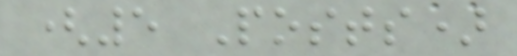(5 Posts)
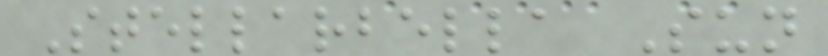Stellarbella Sun
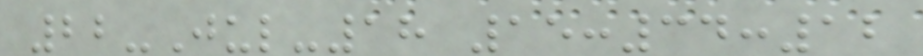22-Jul-18 15:34:12
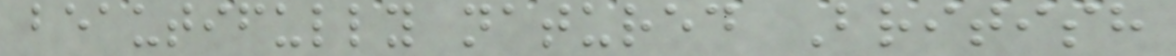beautifully natured British
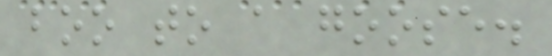boo to a goose.
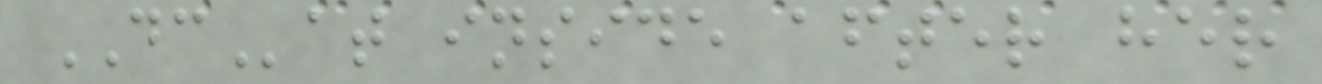DCat inside after her
